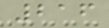216
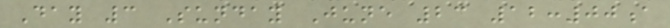Day 3 Sunday June 23 12:00a
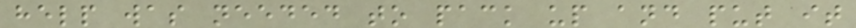help was needed to pack up and put it
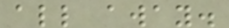all away.
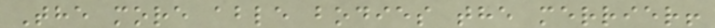The more able bodies the merrier!
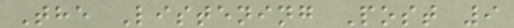The Listening Post 9
